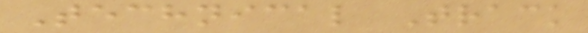Technical Track
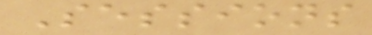Sessions
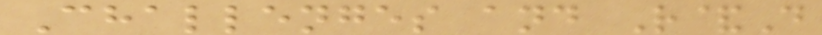Challenges and R&D
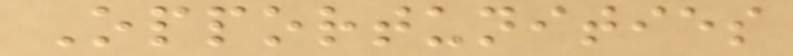Opportunities
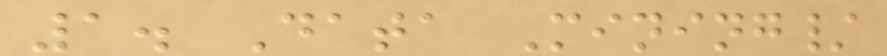1. Data Mining/
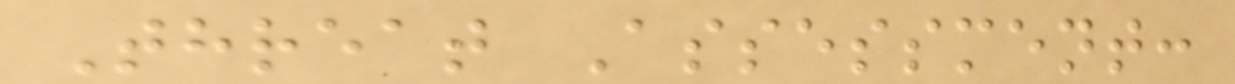Threat Assessment:
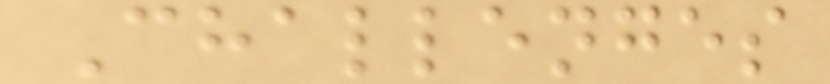Challenges
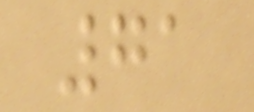71
